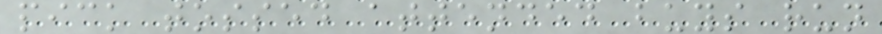pick tossed attended buys run
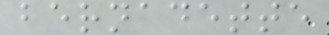bernadette
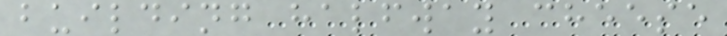building halfway cheese
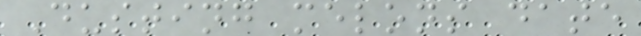Dusting melons date
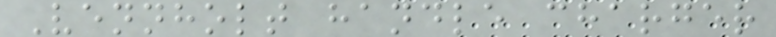Vennholt handle charger
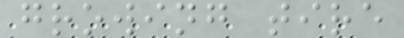growing tire
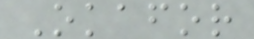Okafor
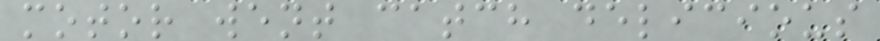motor went catch delicious
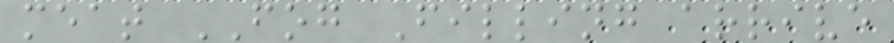meat FOG Filling arrive
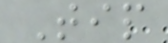Tip
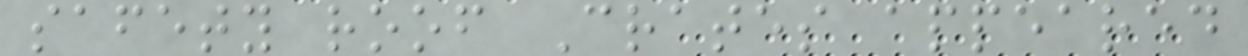safety roof Crates appeared
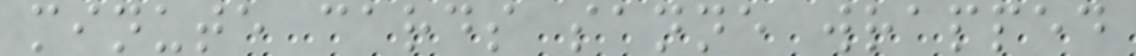minute cards sanne wrapped
